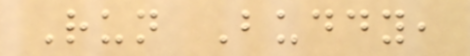Run Buddy,
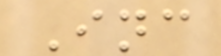Inc
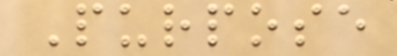Purpose
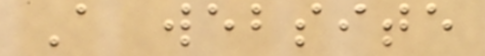A website
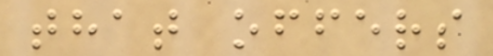that offers
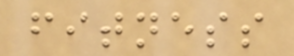fitness
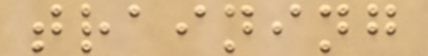training
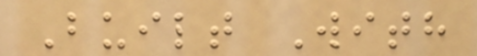Built With
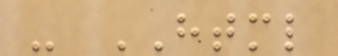- HTML
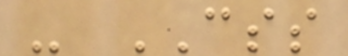- CSS
